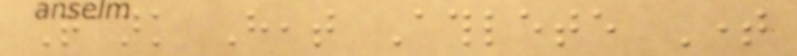Rank Heat Athlete Time
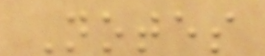Notes
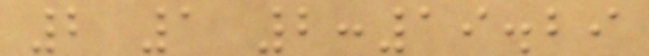2 1 2:19.29
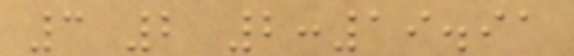3 2 2:19.91
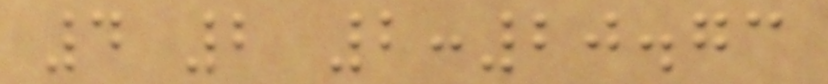4 2 2:20.73
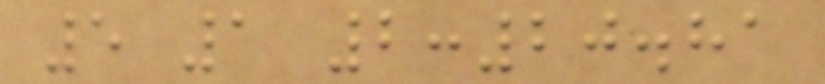5 1 2:20.81
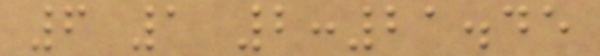6 1 2:21.45
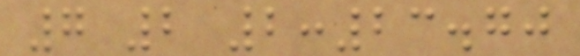7 2 2:23.70
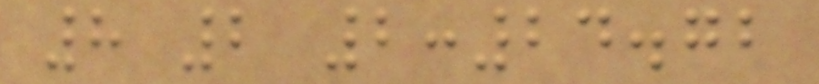8 2 2:24.72
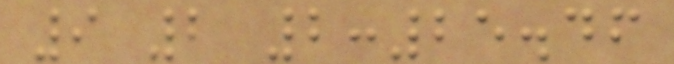9 2 2:25.46
